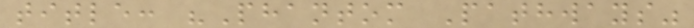title: "Phantom Pathways"
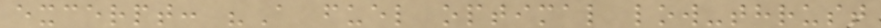excerpt: "A fuel optimal low-thrust
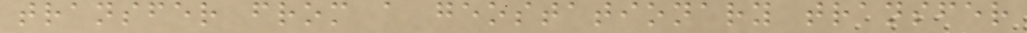transfer from a geostationary transfer
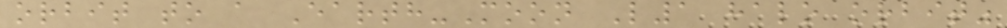orbit to a Earth-Moon L1 halo orbit"
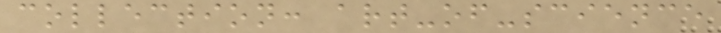collection: art-of-science
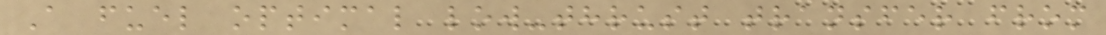A fuel optimal low-thrust transfer from
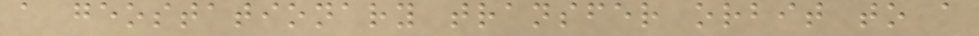a geostationary transfer orbit to a
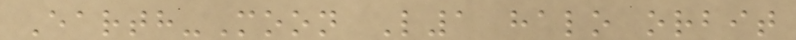Earth-Moon L1 halo orbit
